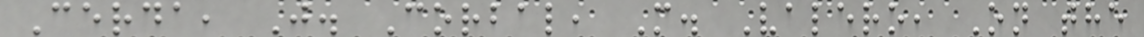Cerda, J. Corbal, M. Valero, On the
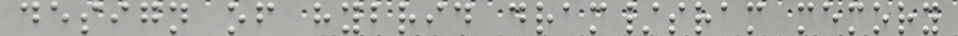design of hybrid dram/sram memory
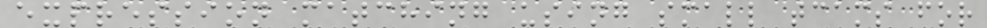expression matching using small tcams for
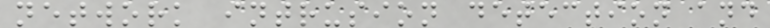network intrusion detection and
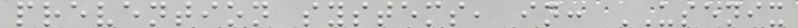prevention systems, in: USENIX
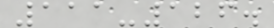111-126.
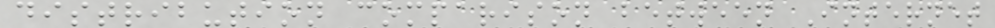distribution comparison between Internet
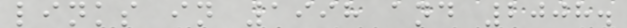links in 1998 and 2008.
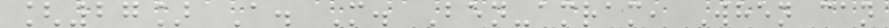[27] A. M. Ben-amram, When can
